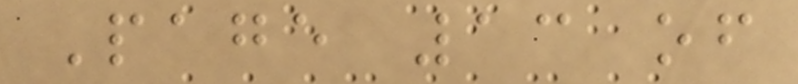Page 13 of
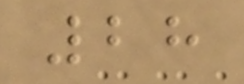28
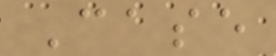Case
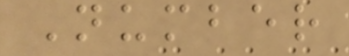Number
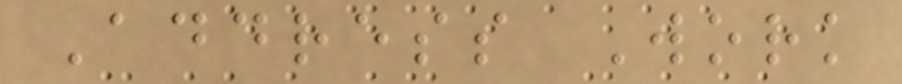Address Work
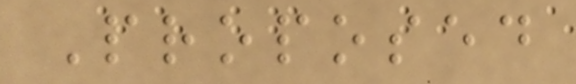Proposed
